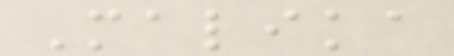Malika
